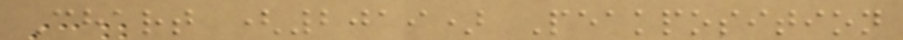Chart (2019) Peakposition
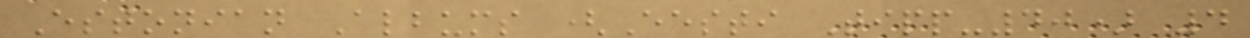Estonian Albums (Eesti Tipp-40) 4
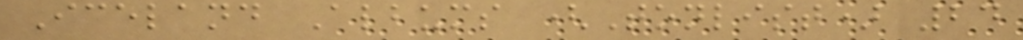Iceland Albums (Tonlist) 24
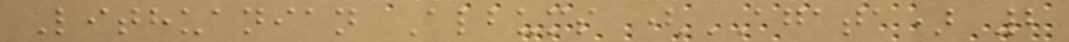Lithuanian Albums (AGATA) 2
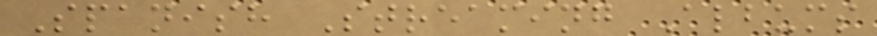Spanish Streaming Albums
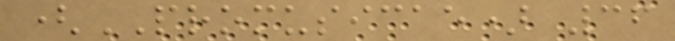(PROMUSICAE) 36
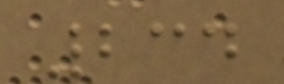234
